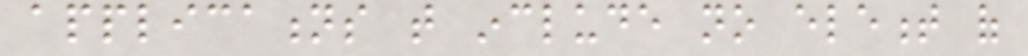applications that include no element of
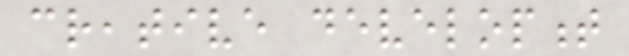creative development
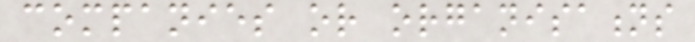companies or organisations
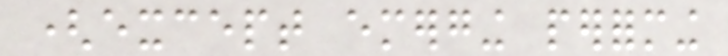(except emerging performing
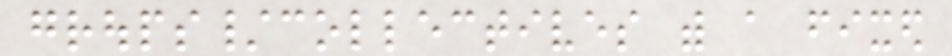groups/collectives with a fixed
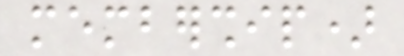membership)
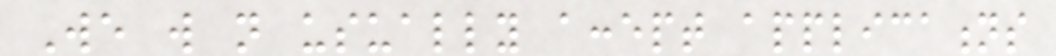We will not usually accept applications
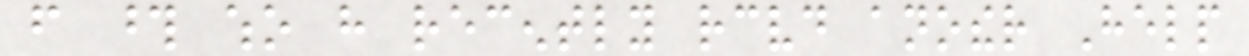from those who have recently received another Help
